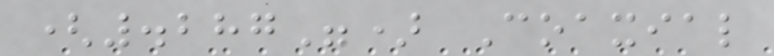(.287") Coaxial
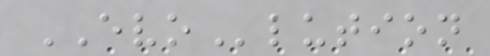EVOlution
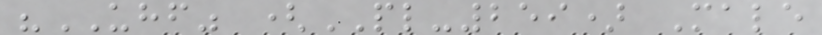"UHF" (PL-259) Male
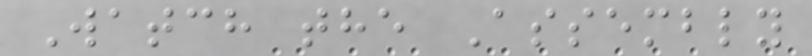Watch the Assembly
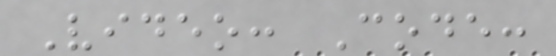Video: Code:
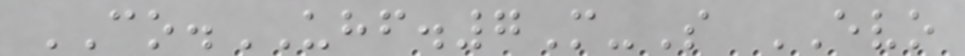CO.UHF.7M-S EVO
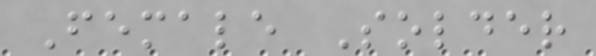Female Solder
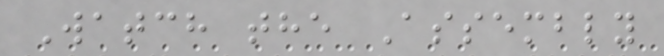Watch the Assembly
